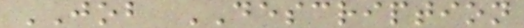JOB DESCRIPTION
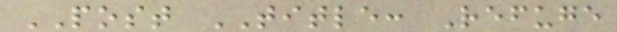POST TITLE: Refuge
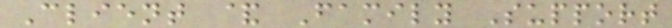Client & Family Support
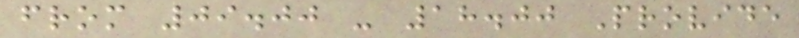from 09.00 - 18.00 Provide
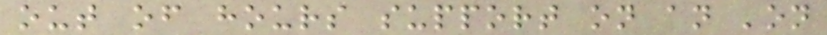out of hours support on an 'on
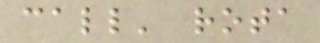call' rota
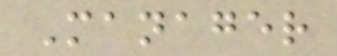Manager
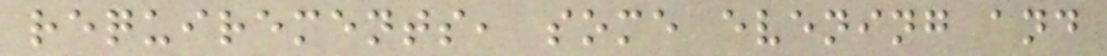requirements, some evening and
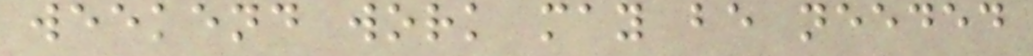weekend work may be needed
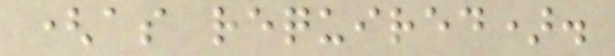(as required).
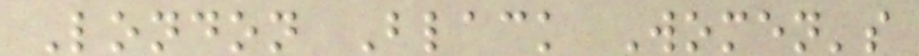London Black Women's
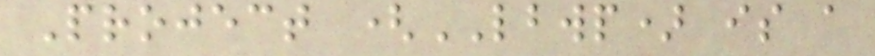Project (LBWP) is a
